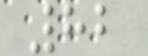82
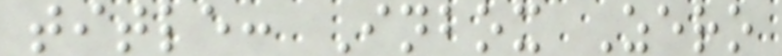title: Inbox Zero
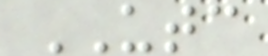UTC
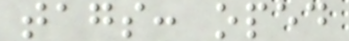tags: oped
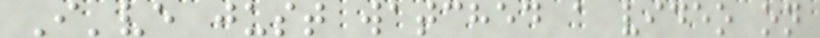I've just watched a video on
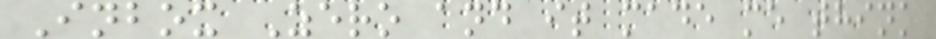Inbox Zero and it made me think
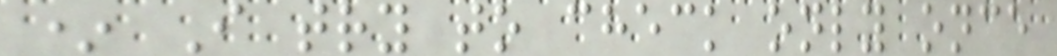* I try to check only once
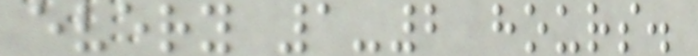every 1-2 hours.
